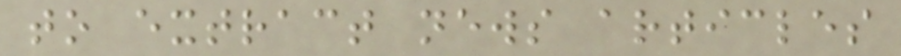to extract news articles
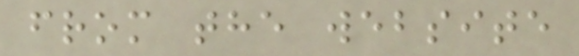from the website
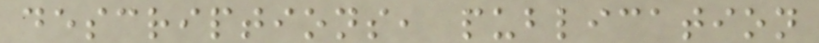descriptions, publication
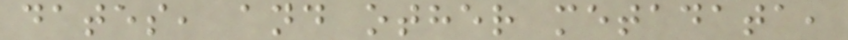dates, and other metadata,
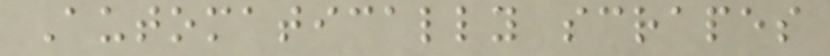Automatically scrapes
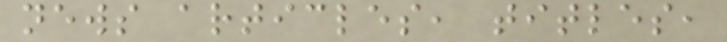news articles, titles,
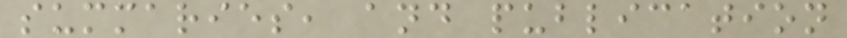summaries, and publication
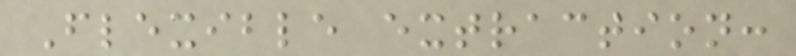Flexible extraction:
